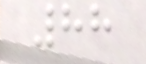88
